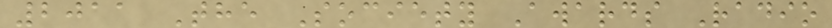2011 The Society Awards Radio
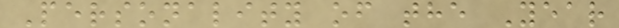Personality of the Year
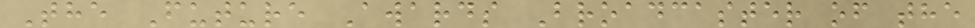The Future Awards Broadcaster of the
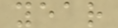year
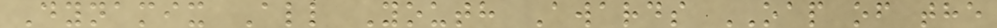Dynamix All Youth Awards OAP of the
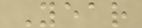Year
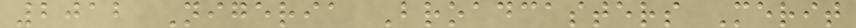2012 Nigeria Broadcasters Merit
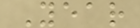Year
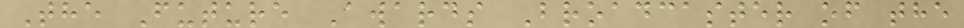The Future Awards Broadcaster of the
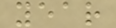year
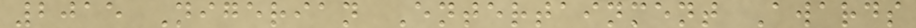2015 Nigerian Entertainment Awards
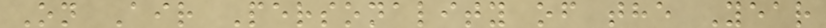On Air Personality of the Year
